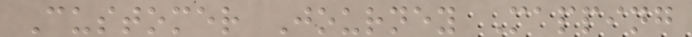Customer Journey Mapping
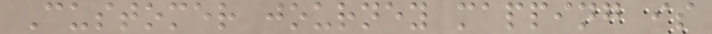Customer journey mapping is
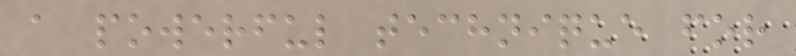a powerful technique for
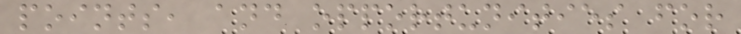points, and opportunities for
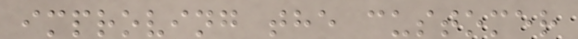improving the customer
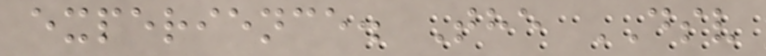experience. The DSV
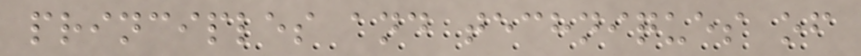principles and techniques of
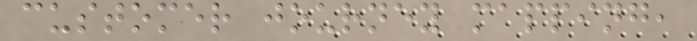customer journey mapping,
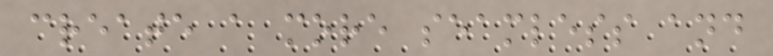create a more seamless and
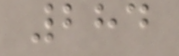284
